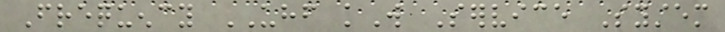Frequency UHF kW Service System
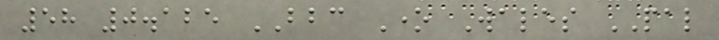58 0.125 BBC One Wales PAL
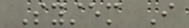System I
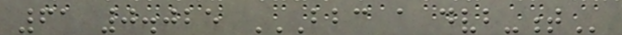61 0.025 BBC A DVB-T
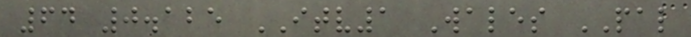64 0.125 ITV1 Wales PAL
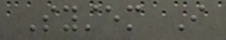System I
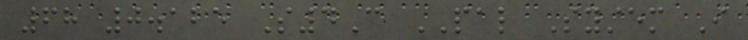68 0.125 S4C PAL System I
